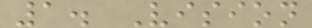1. Vision
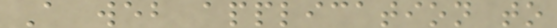A web application to
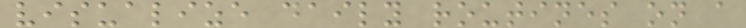visualize daily routines on a
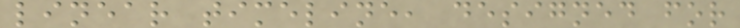linear timeline, designed for
